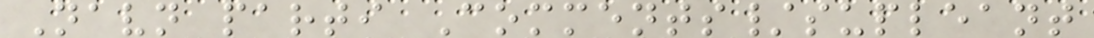Navn parti Comments/supleant
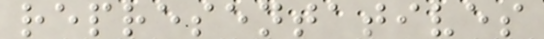representatives
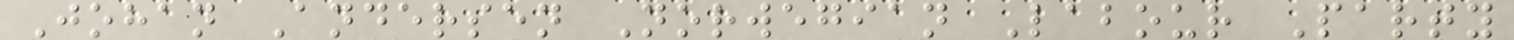Johan Andersen Norwegian Labour Party
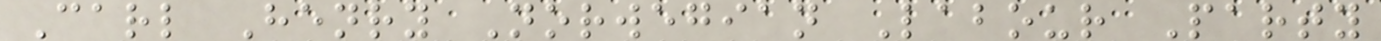Carl Henry Norwegian Labour Party
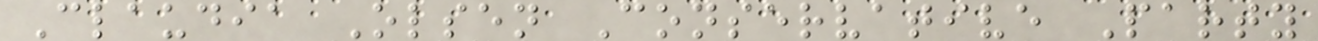Claudia Olsen Conservative Party
